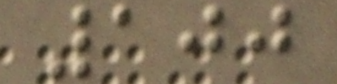100
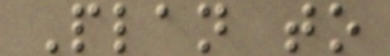Plan to
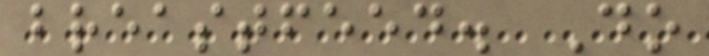breastfeed. Do
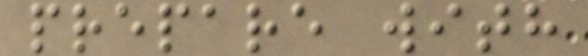prepare with
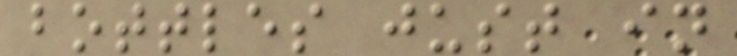bottles just in
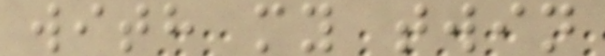with my twin
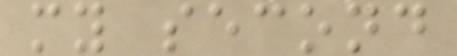my second
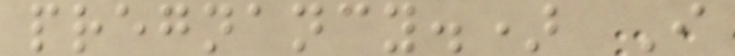pregnancy.) I
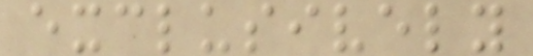exclusively
